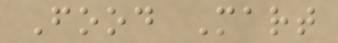Food Mart
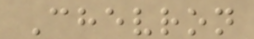Chevron
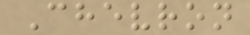Chevron
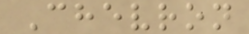Chevron
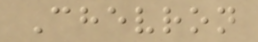Chevron
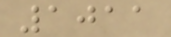1011
